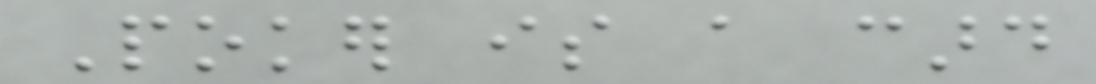Poker is a card
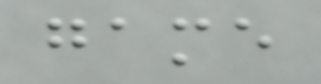game
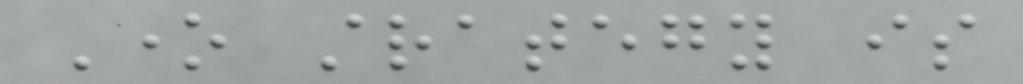One strategy is
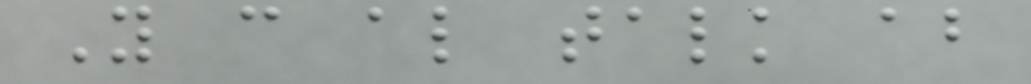You can also talk about
